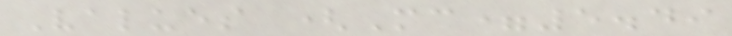Values (Mc=5.49
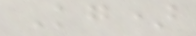Kg)
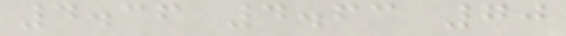4.36 4.63 70
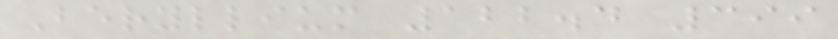Beryllium 122.4 399
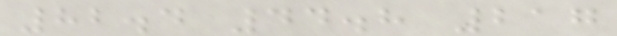82.4 44.8 217
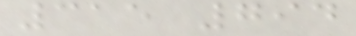315 794
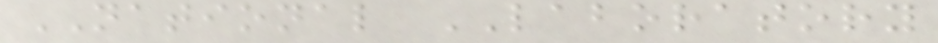NATIONAL LABORATORY
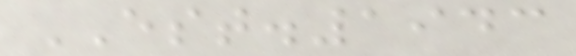EST.1943
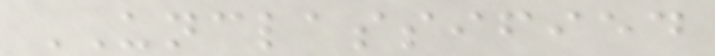UNCLASSIFIED
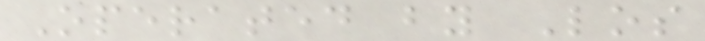Operated by Los
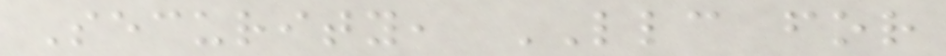Security, LLC for
